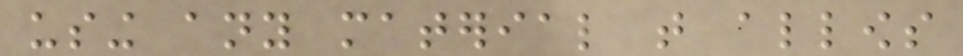using any material that allows
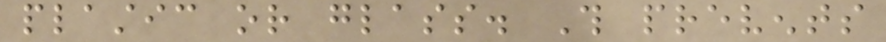plastic or glass. This prevents
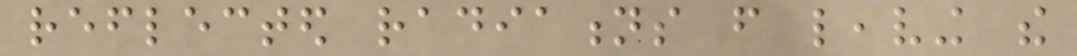reflected radiations from leaving the
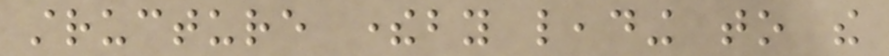structure thereby leading to the
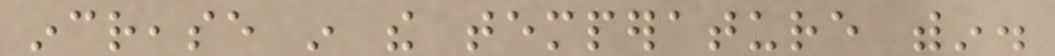increase in the temperature within.
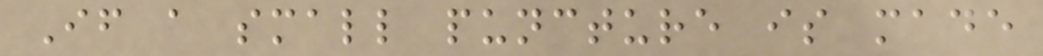If a small puncture is made
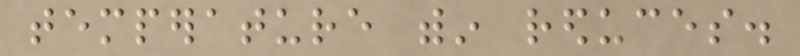temperature within reduces.
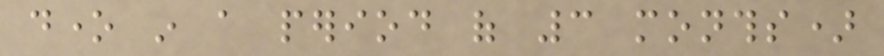done in a period of 3 months)
